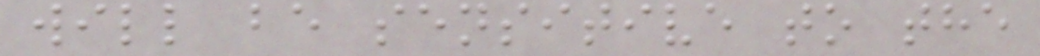will be sensitive to the
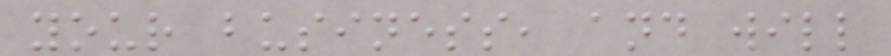your business, and will
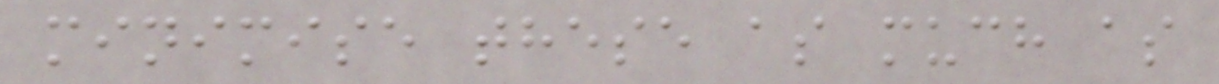minimise these as much as
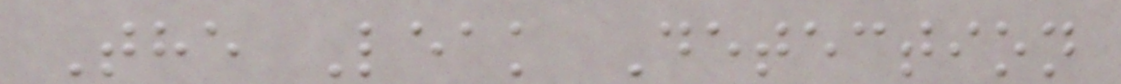The Leak Detection
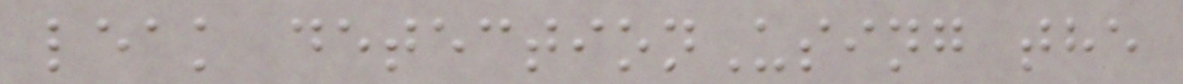leak detectionUsing the
